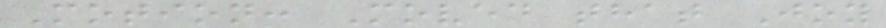Motion: Moved that Joy
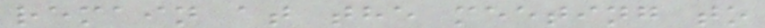remain at the meeting to
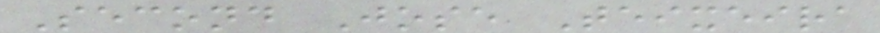Second Jose Teixeira
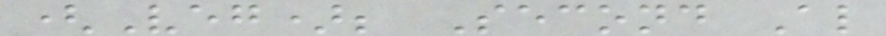(Veg); Second Al
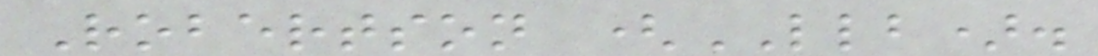Robertson (LLB).
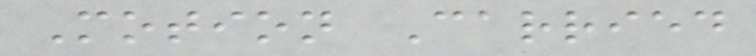Motion Carried
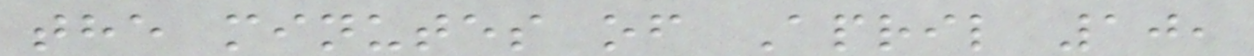the minutes of April 10,
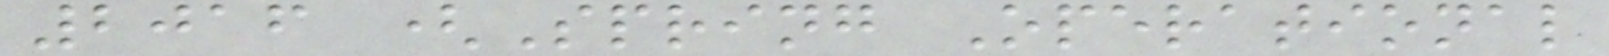2016 (Spring Operational
